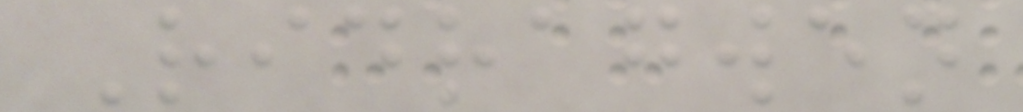Ridragwen
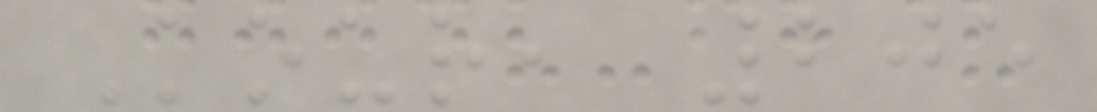Kour, 205
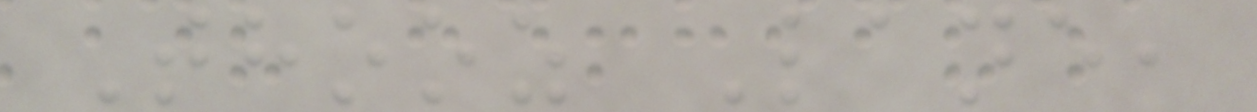Thooz Lane,
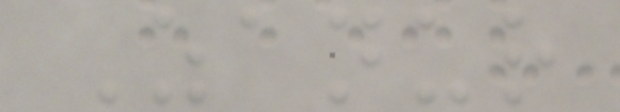Zanur
